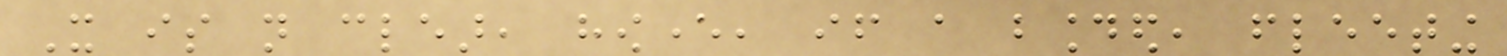It is not clear, however, if a bounded, fleeting
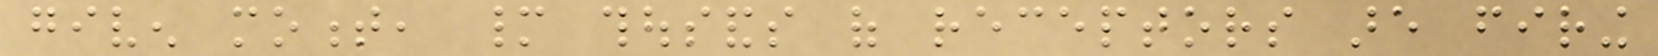given moment, many thousands of receptors are firing
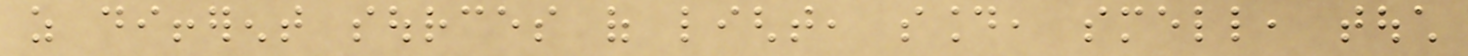as different sources of light, sound, smell, touch
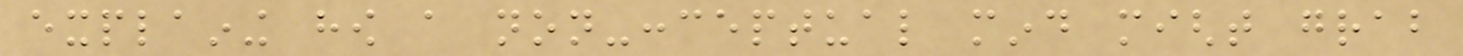explaining how a non-conceptual mind might grab
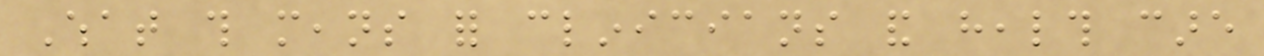What this means for clinicians and health care
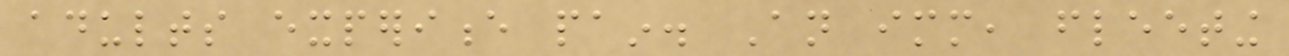adults experience pain. An immediate, fleeting
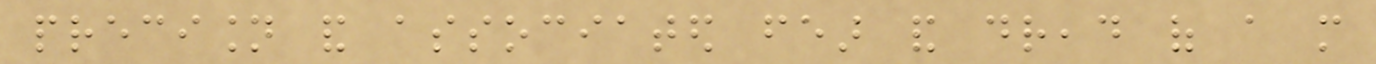precision and associated fear and dread of a more
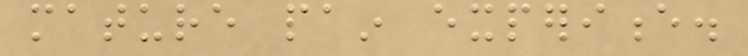mature pain experience.
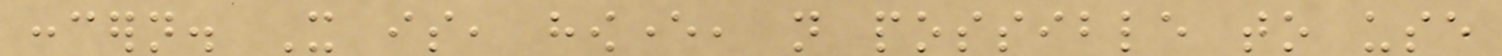concern. It is, however, not possible to use
